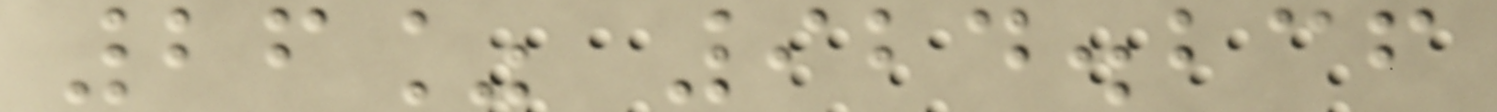26% 924.236
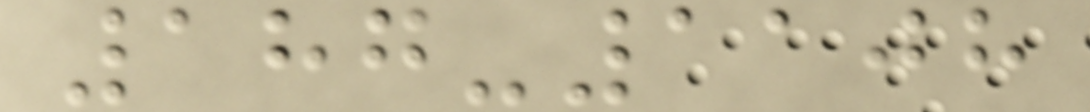187-1108
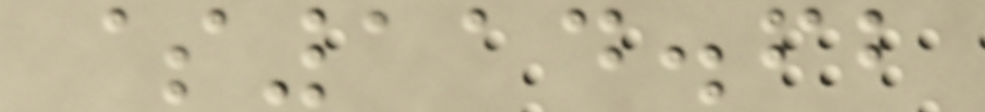$114.62
